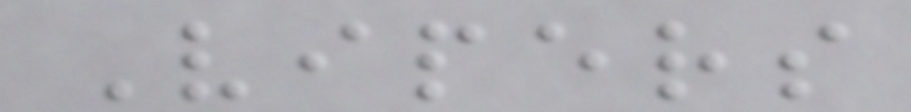Vipers
